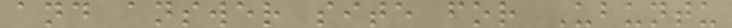and answer site for Ubuntu
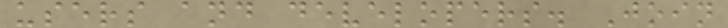users and developers. Join
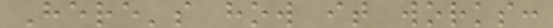Here's how it works:
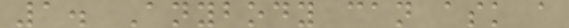1. Anybody can ask a
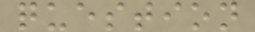question
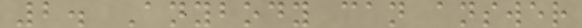2. Anybody can answer
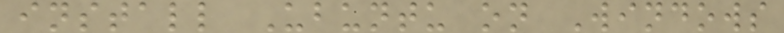install Ubuntu on Windows
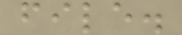file.
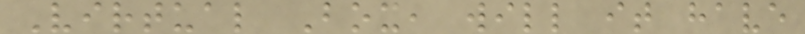Virtual Box, will it have
